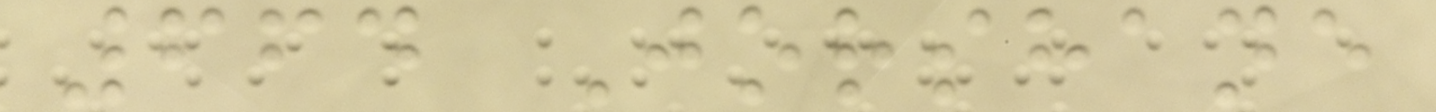664 Jorshane
